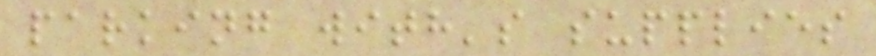parking with's supplies
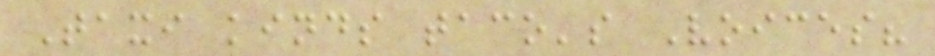Taxi kinds taco's Voices?
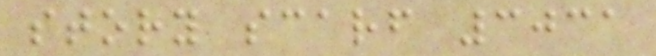story scarf 3031
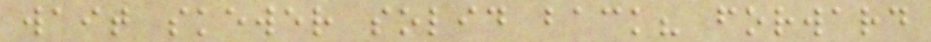wait skewer solid back? forward
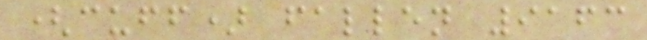(cuff) fallen 9163
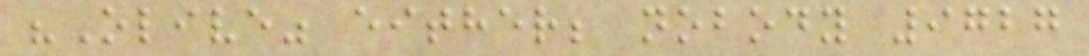"Olive" either; nobody 9727
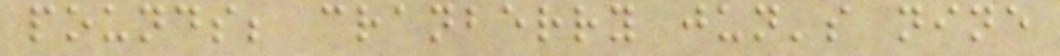pounds; cranberry jun's nine
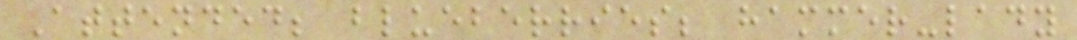Attended; blueberries; hammer-lady
